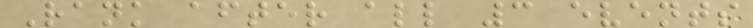Rank after all 3 events
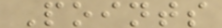Points
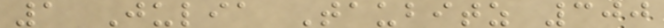1 Julia Taubitz 300
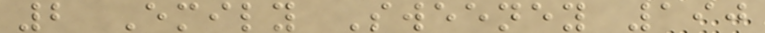2 Emily Sweeney 190
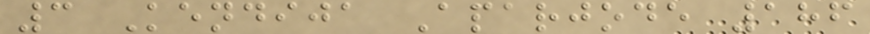3 Kendija Aparjode 186
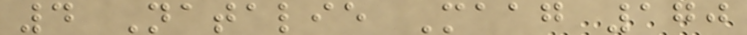4 Natalie Maag 170
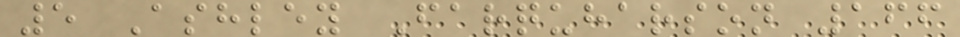5 Ashley Farquharson 166
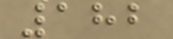182
